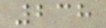238
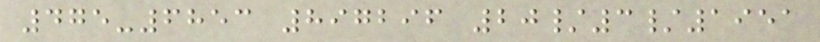475-6853 897296 20/3/1951
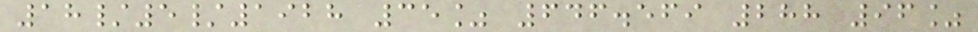18/5/1928 35% 646.569 288 96%
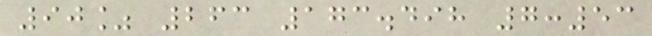90% 263 173.498 7:53
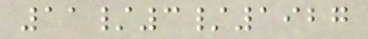11/3/1927
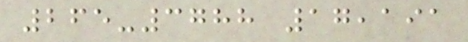265-3788 17,191
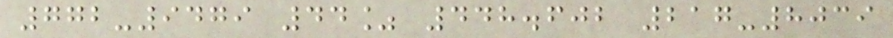772-9479 44% 448.602 217-8039
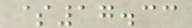$17.33
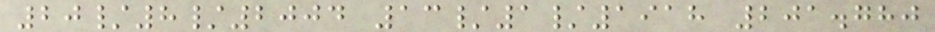20/8/2004 13/1/1918 201.780
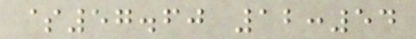$57.60 12:54
